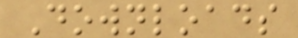Downloads
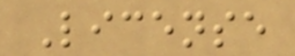License
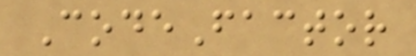CodeFactor
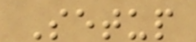Setup
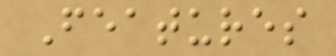Features
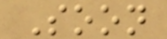Soon
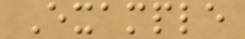Example
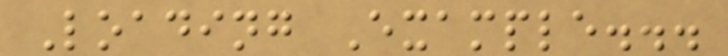Loading Example...
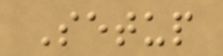Setup
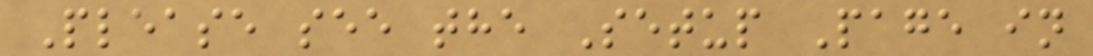Please see the Setup Page in
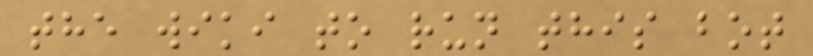the wiki to run this bot
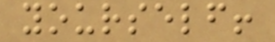yourself!
